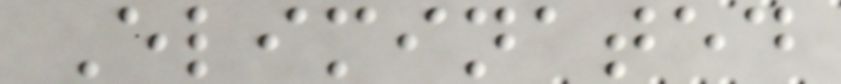Eliminated
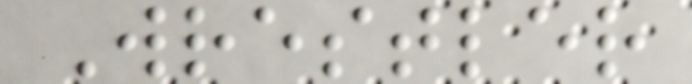Wrestler
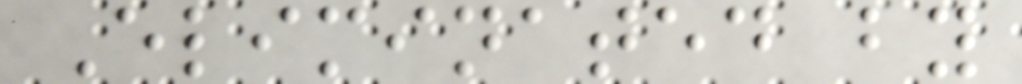Eliminated by
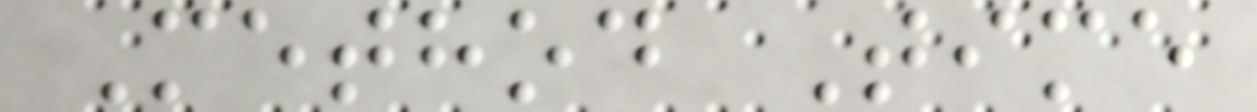Method Time
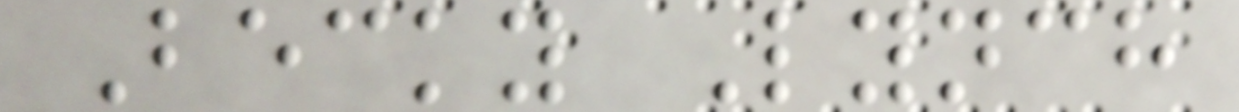Becky Lynch
